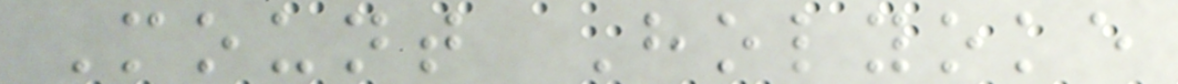Mount Holyoke
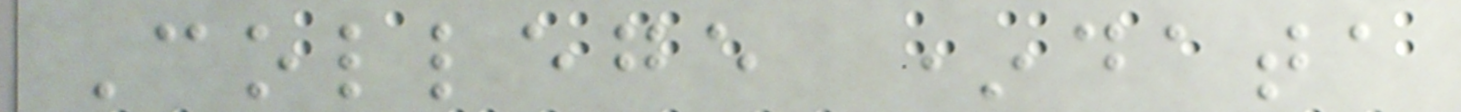College *data
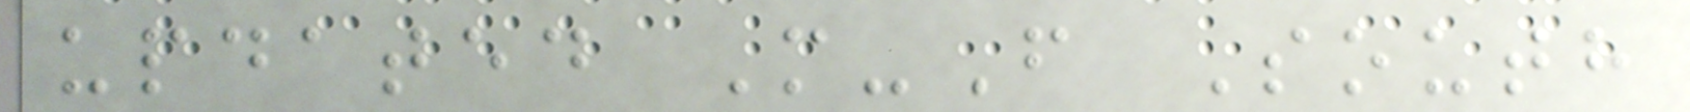updated M-F South
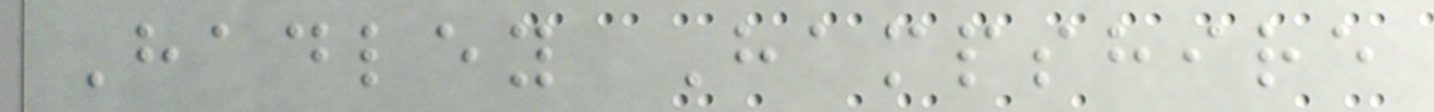Hadley Hampshire
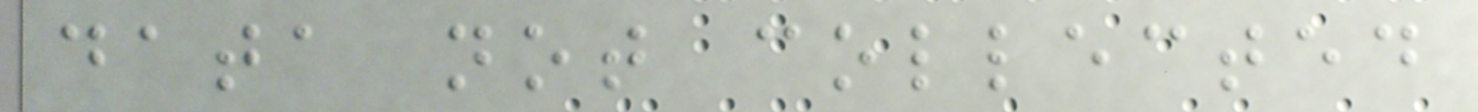data not collected
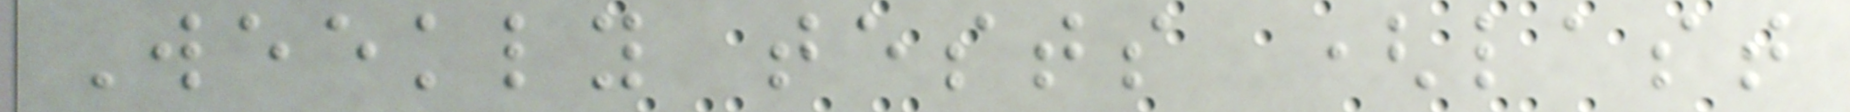Weekly tests (last
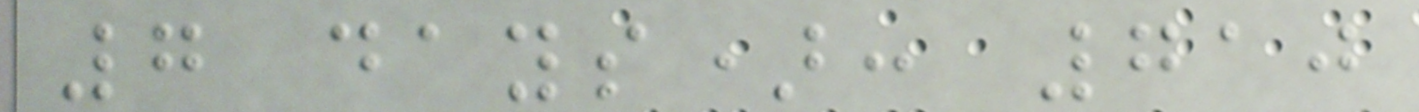7 days): 710
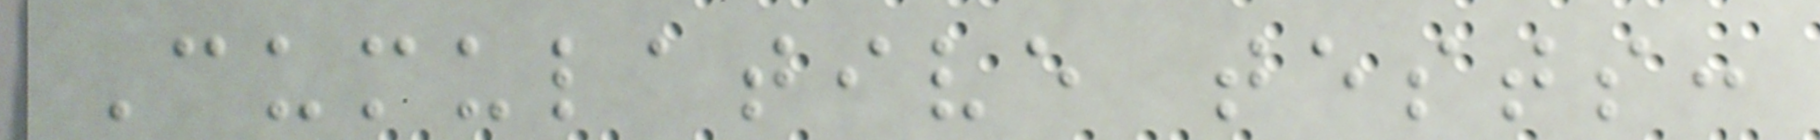Cumulative tests:
